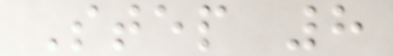Step 8
